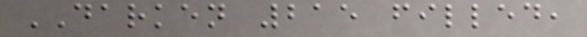DARKEN 215 filled,
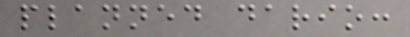planned dario:
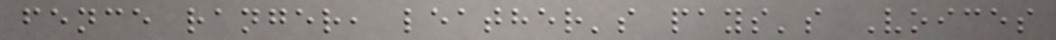fence ranger, leather's pays's Voices
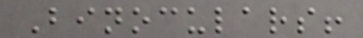Binoculars!
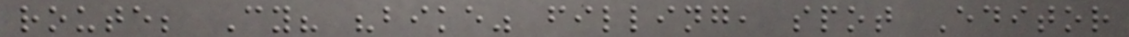route; Cy? "bike" filling, spot Editor
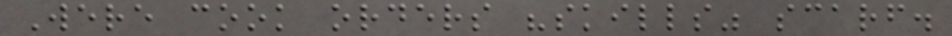Were cook orders "skills" scarf.
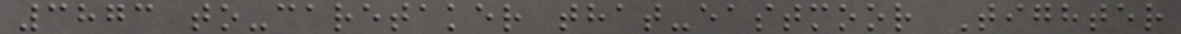3873 to-caretaker that-eastmoor Tighter
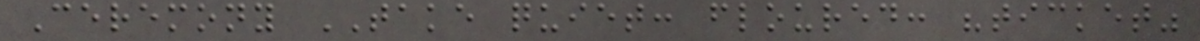Ceremony TAKE quiet: floured: "ticket"
